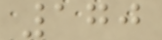170
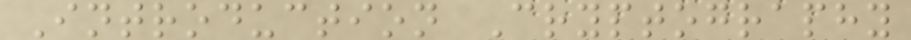Introduction Cryptography
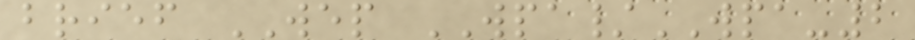brief WEP WPA/WPA-2
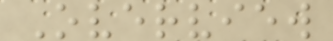Overview
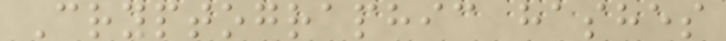Cryptographic hashes
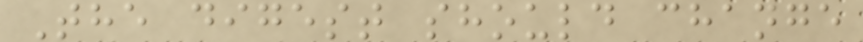The digest should change
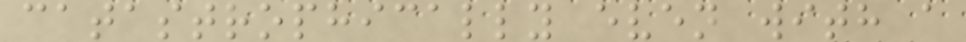catastrophically even with a
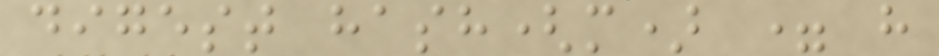digest hash(m) = h
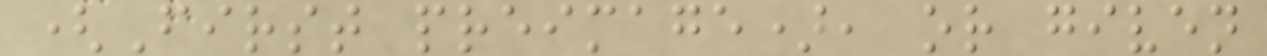(First preimage), or given
